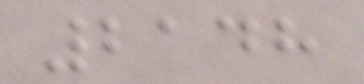2148
